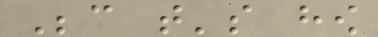Because that's how
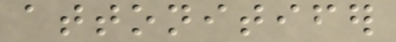attonitifer
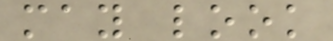may look
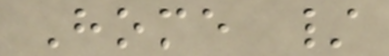Home /
